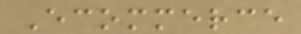Ecommerce
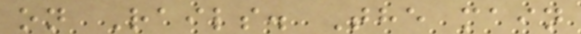on Rails. The main
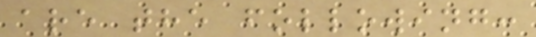are the following:
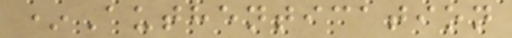*Authentication
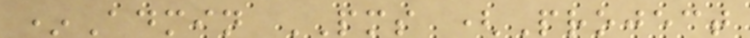*Admin PMS (Project
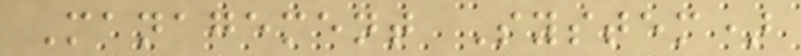Management System)
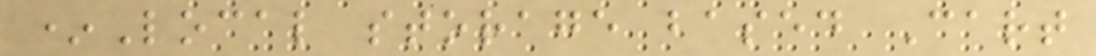*Local storage based Cart
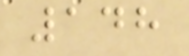148
